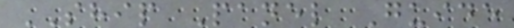SHIP Panel Guide
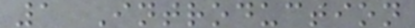1 Introduction
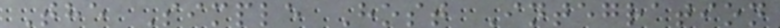The Simple Host Integration
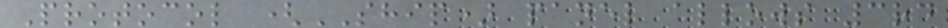Protocol (SHIP) panel allows 3rd
